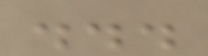...
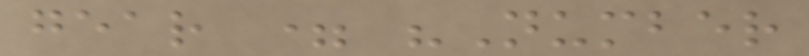gear = "Number
